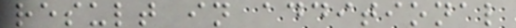result in additional
